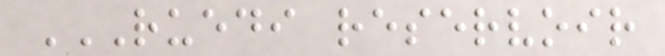RUEDI RESERVOIR
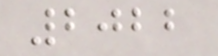2022
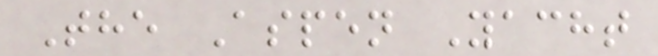The Aspen Yacht
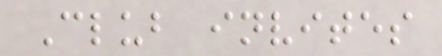Club invites
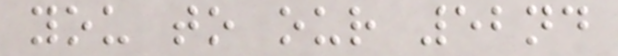you to our 52nd
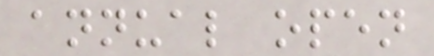annual open
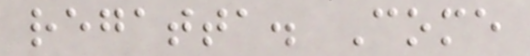regatta. Come
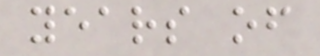years of
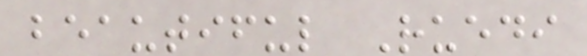beautiful Ruedi
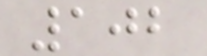102
